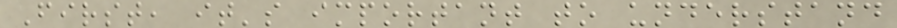First, it's important to understand
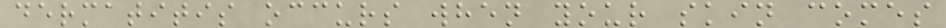dermatitis occurs when your skin comes
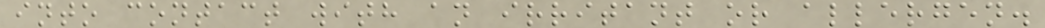into contact with an irritant or allergen.
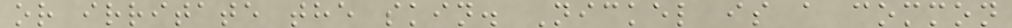or irritate the skin. Nickel is a common
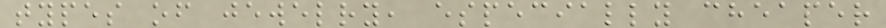types of jewelry, especially cheaper
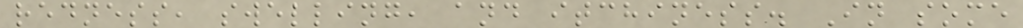redness, swelling, and itchiness. In some
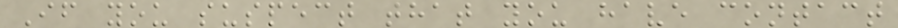If you suspect that you have contact
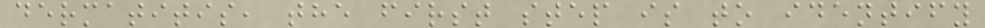dermatitis, the first step is to identify
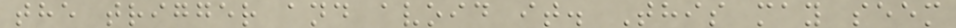the trigger and avoid it. This may seem
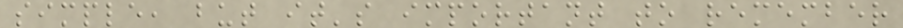simple, but it's important to remember
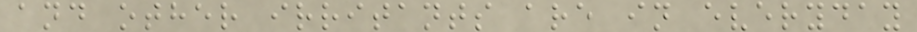and other irritants are in everyday
